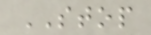STOP
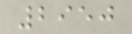2950
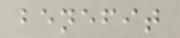benefit
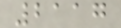2117
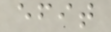efit
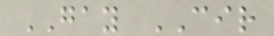GAY CIR
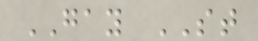GAY ST
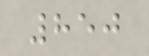850
